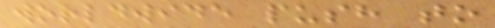worldwide push to
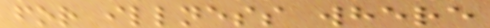for illness where
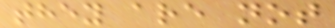they are not
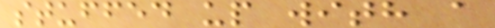stuffed up with a
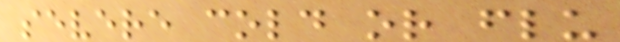severe cold or flu
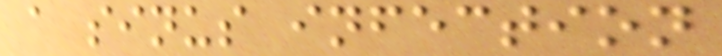a sinus infection
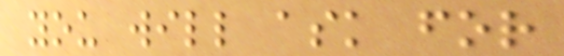you will ask for
